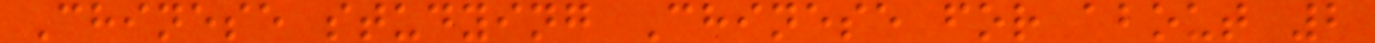Chinese studying Chinese for about 2
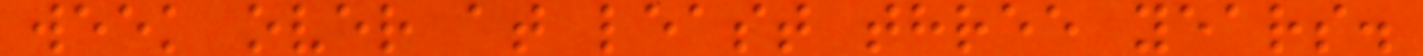week over at least three years.
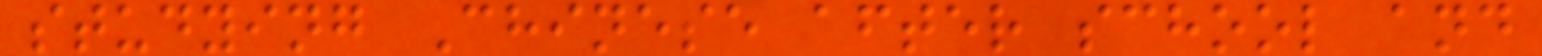studying Chinese after school and
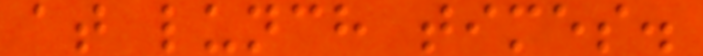at lunch times.
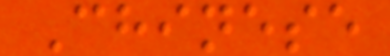Chinese
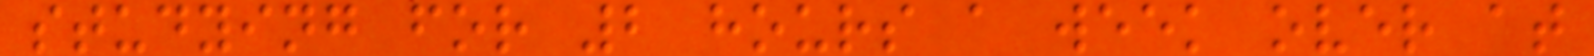studying for 2 hours a week over at
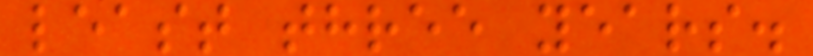least three years.
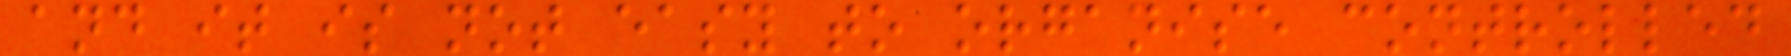and it is not easy to organise controlled
